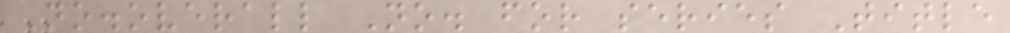No.overall No. for series Title
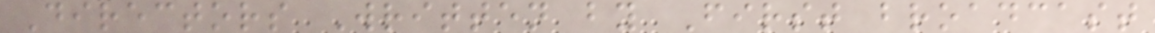Directors Written by First broadcast
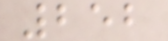252
